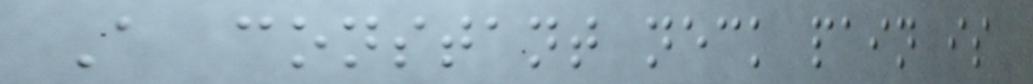A constant neck pain is
